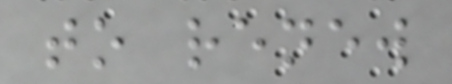to renew
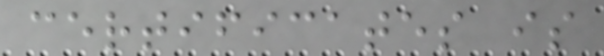certificates is
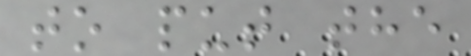to put the
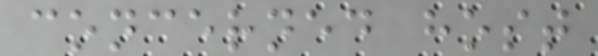concerned host
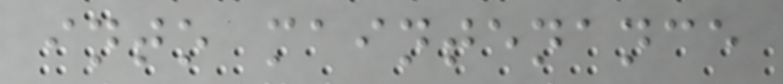into maintenance
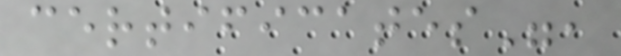certificates",
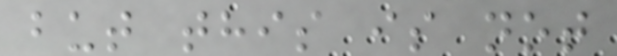but this is not
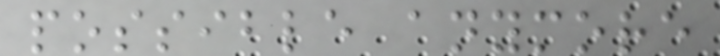possible anymore
